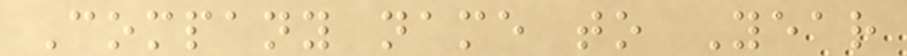Company name to Year
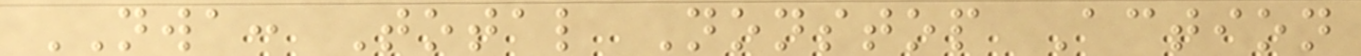NWA: Total Nonstop Action
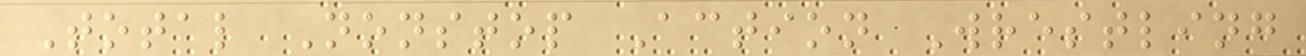Total Nonstop Action Wrestling
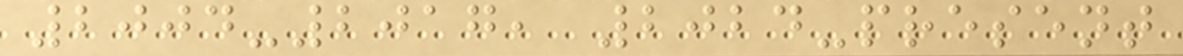2004-2017, 2024-present
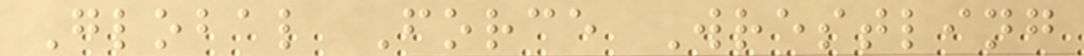Global Force Wrestling
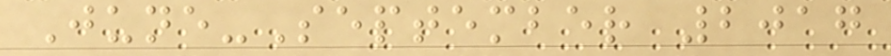June-September 2017
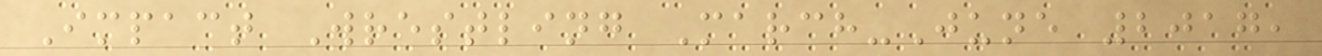Impact Wrestling March-June 2017,
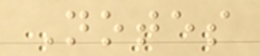Notes
